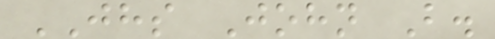JHS John B.
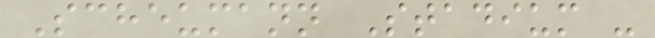Scheumann Stadium -
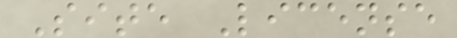Site License
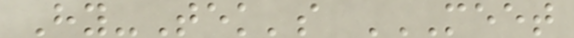Hy-Tek's MEET
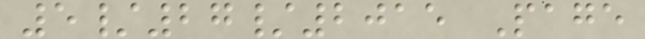5/27/2015 Page
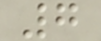7
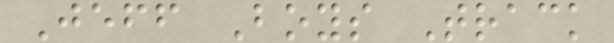Jeff Boys Track
